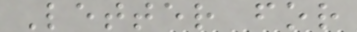Letter for
